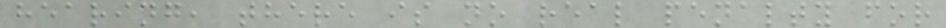hearing, there is no real penalty for
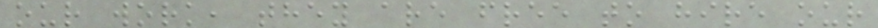our work, they are free to hire our
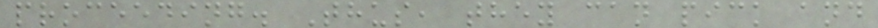proceeding. Thus, they can pick and
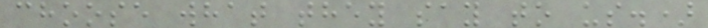choose what they say to us.)
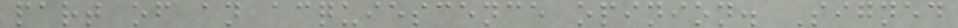part of an acquiescence opinion. Signed
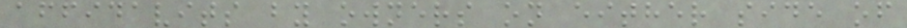affidavits by owners on either side of
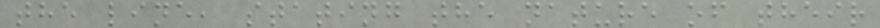the line, stating the nature of their
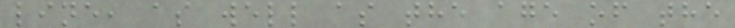line, as well as the age of the
